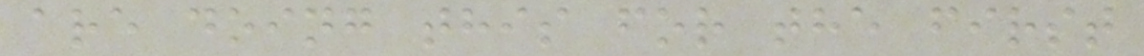are doing this for the first
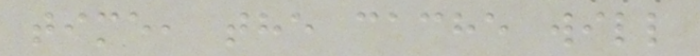time, the cache will
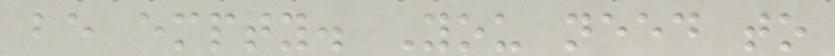be empty. You need to
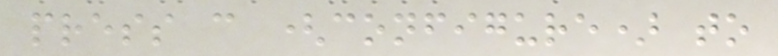press c (configure) to
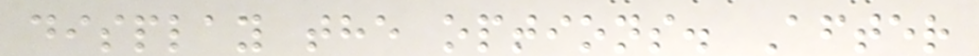display the options. After
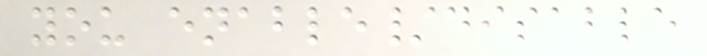you enable/disable
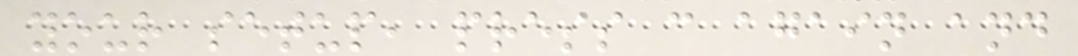your setup, press c again and
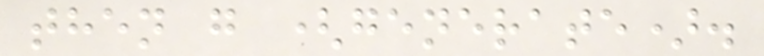then g (generate).
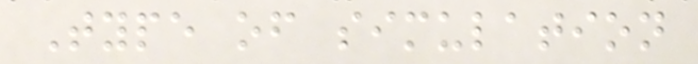Type of simulation
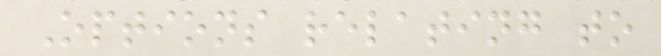Options relating to
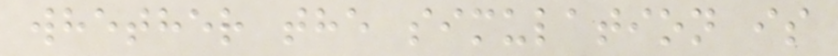whether the simulation is
